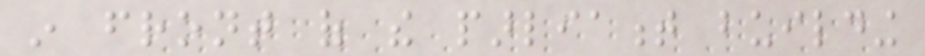in front of the parliament building
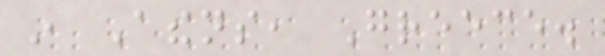in Athens, Greece.
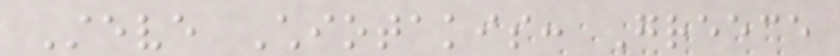Steve Chiotakis: Greece
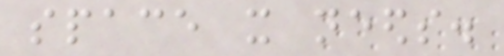space it needs.
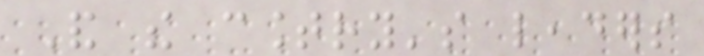And the country's leaders
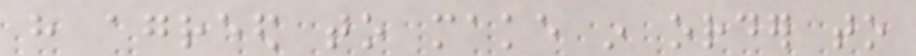have agreed to make in order to
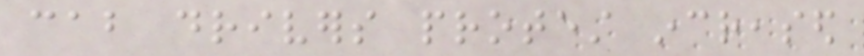cab drivers protest increased
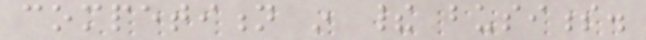competition in their business.
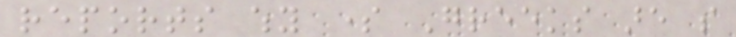reports why some Greeks are so
